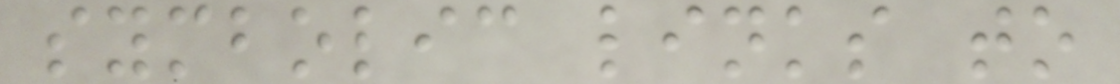symbolic links to
